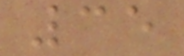35
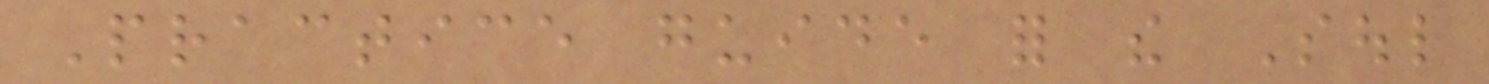Practice guide for the Soul
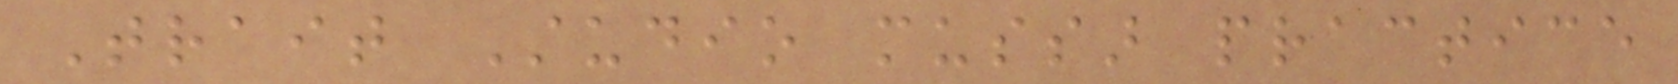Trait Studio mussar practice
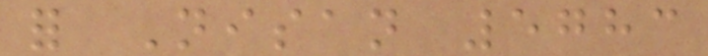for Nisan 5783
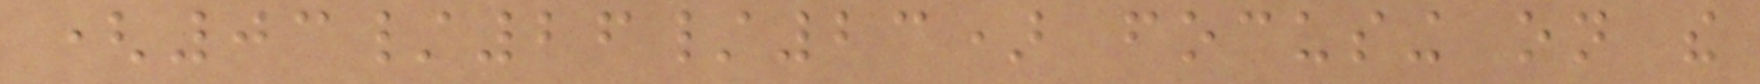(03/26/23) focusing on the
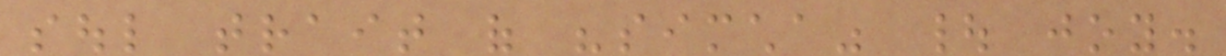soul trait of "simcha" | joy.
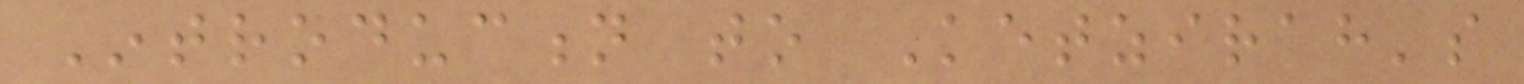Introduction to Ketzirah's
